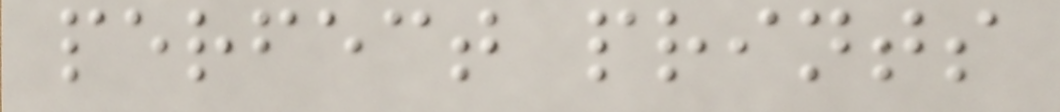perfect prints
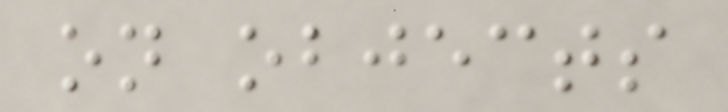on objects
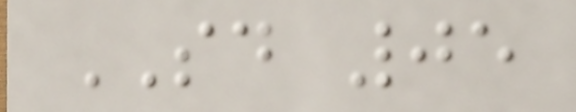SD 05
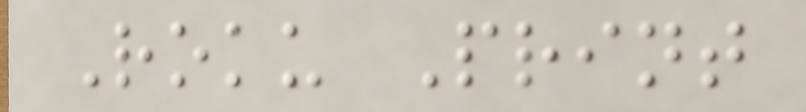Roku Print
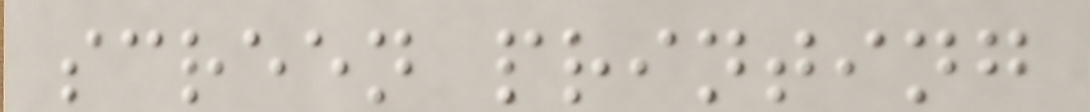screen printing
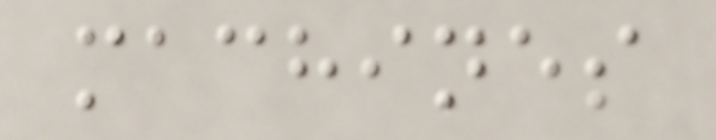machines
